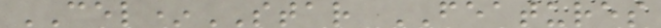CEL*STAR FEATURES
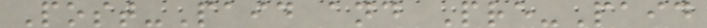Post-Paid and Pre-Paid
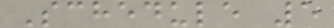Schedule 5
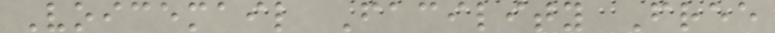Voicemail Facility Free
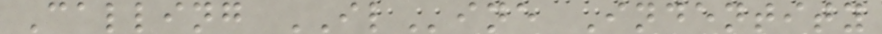Calling ILine Indentity
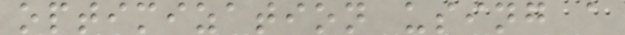optimization using a
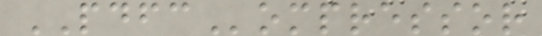PDFCompressor
